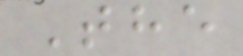The
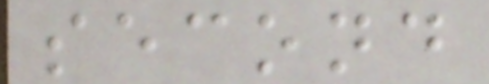second
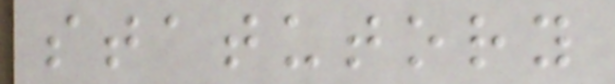statutory
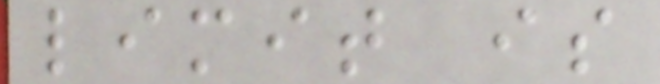limit is
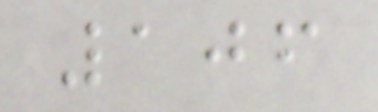106
